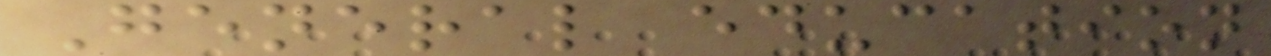General education
